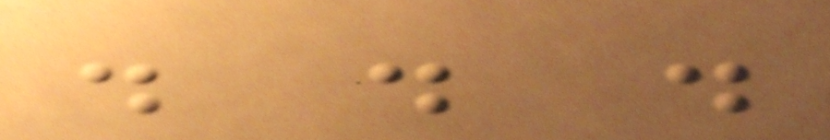. . .
